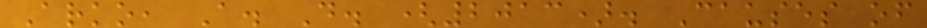Arko, A. D. (2013). Causes of
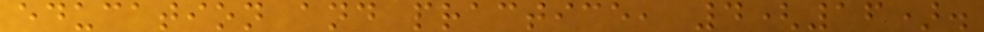education and practice, 4(16).
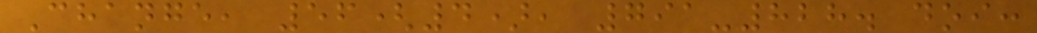Change, 56(4), 791-828. doi:
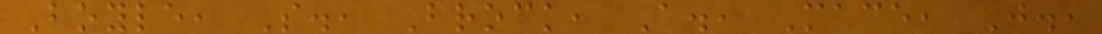Boyle, S., Brock, A., Mace, J.,
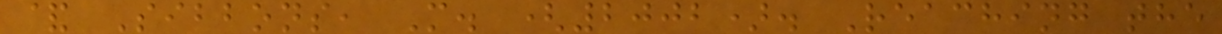& Sibbons, M. (2002). Reaching the
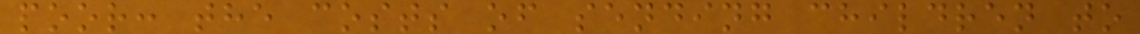poor: the costs of sending children to
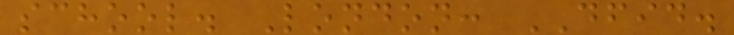school. London: DFID.
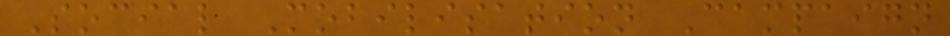Social Mobilisation Campaign
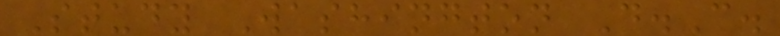Study Washington D.C.
